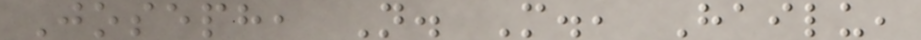Joseph, N. M., Hailu,
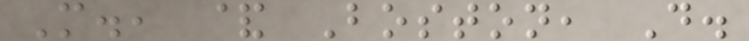M., & Boston, D.
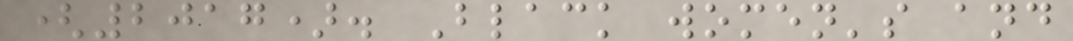(2017). Black women's and
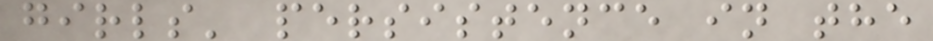girls' persistence in the
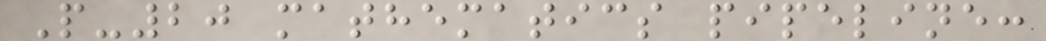P-20 mathematics pipeline:
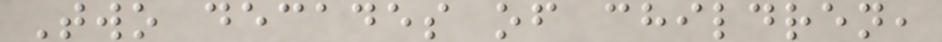Two decades of children,
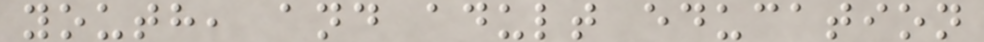youth, and adult education
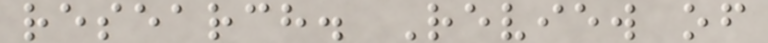research. Review of
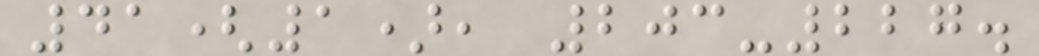41(1), 203-227.
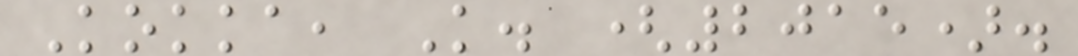Kokka, K. (2015).
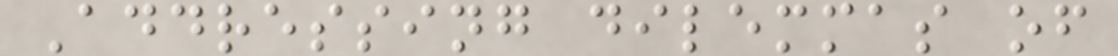Addressing dilemmas of
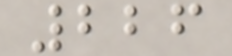226
